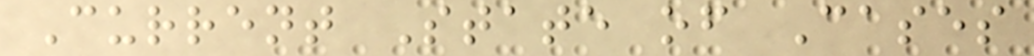Current State of Cases
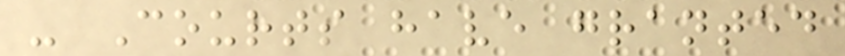- Courts have granted
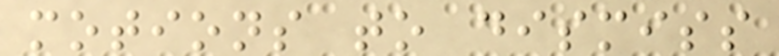motions to dismiss
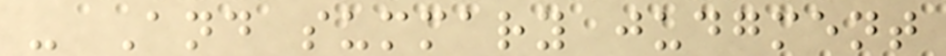- And summary judgment
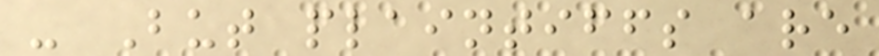- But plaintiffs are
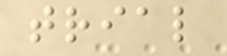trial
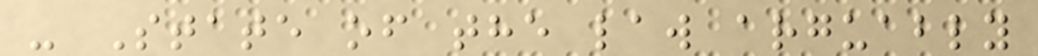- State of the law arguably
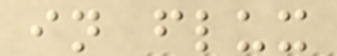in flux
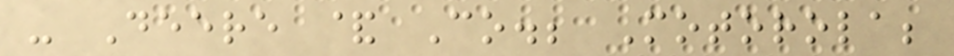- Deere & Co.; Motorola;
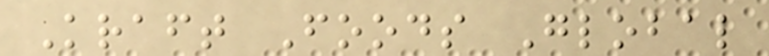Kraft Foods Global
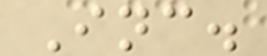Inc.
